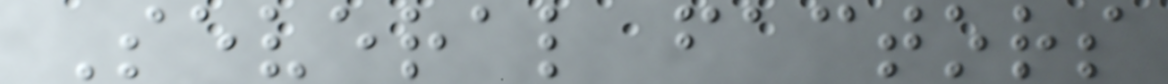Several factors
